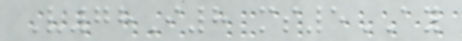V78I8 ms5AY
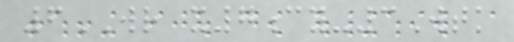6WR x7cy-3Wtk
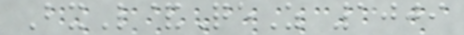BxL&QeZ 1009
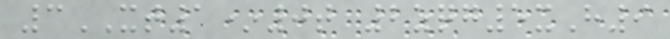3XT1*0t 2zqg5xH9
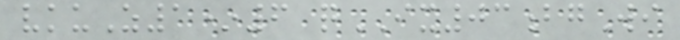vkuZ1*6 qIX03bgWi
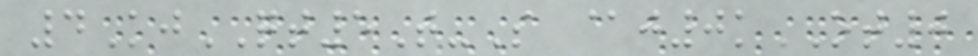4KjQT5T-S @j0kOT0
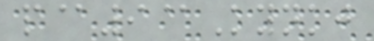p@9@Kynkj
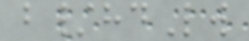b/hdLw
